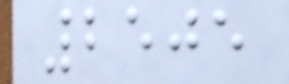2505
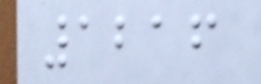1216
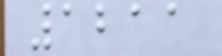1211
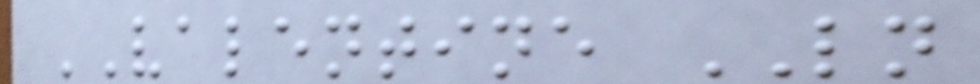VALENTINE LN
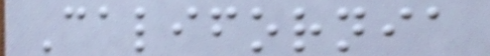California
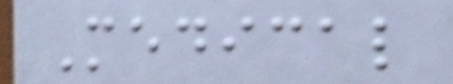Medical
